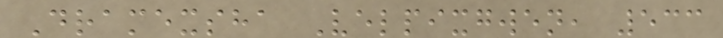Dramexsha Velpixgwen, 533
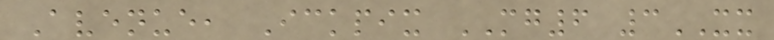Avenue, Ickpix MG6 3XX
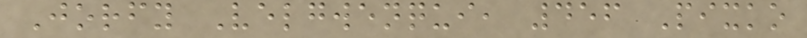Jorfy Velgwenqui, 456 Pixko
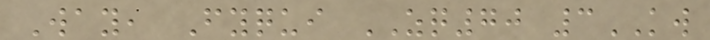Way, Fyqui ZQ70 3KW
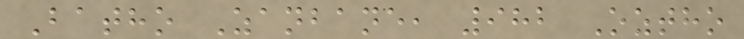Batho Zanbane, 982 Oztho
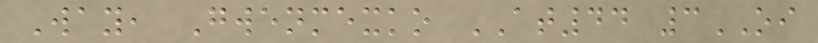Way, Gwenmexko AT44 3OI
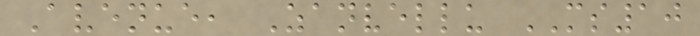Avenue, Zanvellu MS10
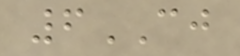6CJ
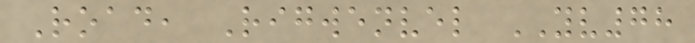Road, Rigwenvel YV78
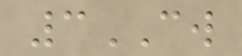3CW
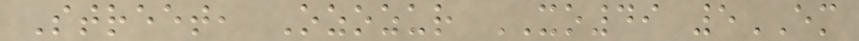Street, Ozozur XO49 5EM
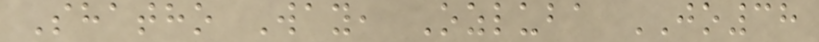Shatho Way, Ozluba JO38
